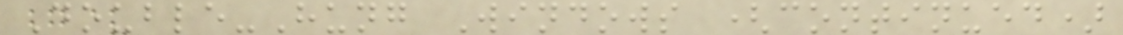Double-Hung Windows (continued)
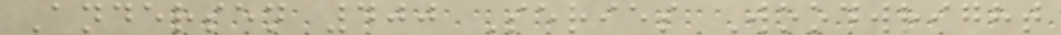Andersen 400 Series Woodwright
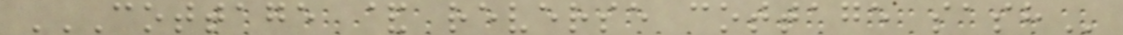COTTAGE & REVERSE COTTAGE SASH
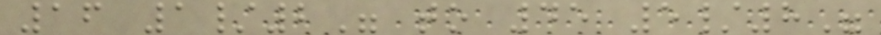16 1/2" to 45 5/8"
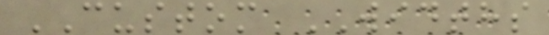CUSTOM WIDTHS
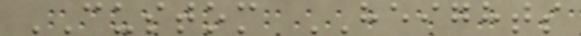CUSTOM HEIGHTS
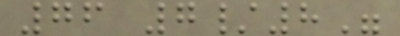76 7/8"
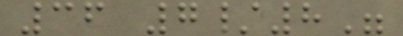36 7/8"
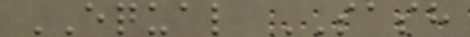EQUAL SASH
